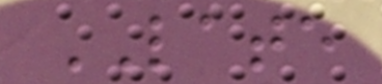LATE
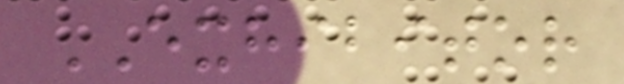EXHIBITOR
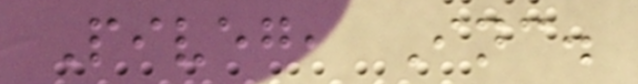Piveg, Inc.
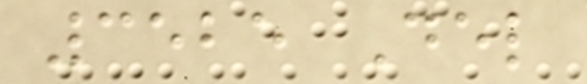3525 Del
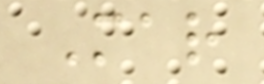Mar
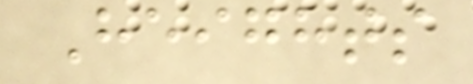Heights
